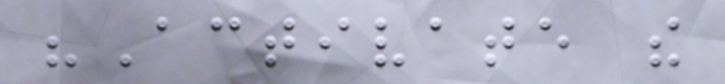"Activate the
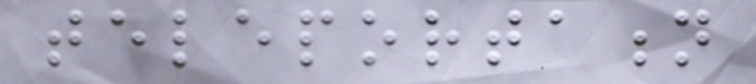teleportation
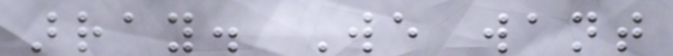array. We want
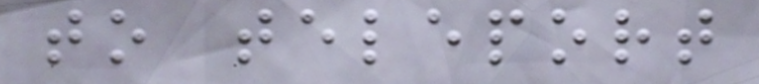to teleport
